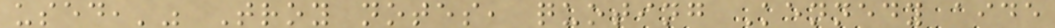used,'" Troy notes, quoting Kennedy aide
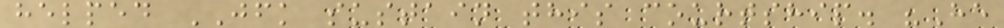helped JFK sustain this courtship. "He
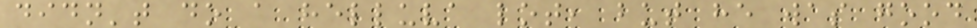didn't do a helluva lot, but he was good
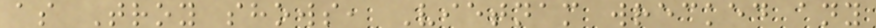as Troy shows, Vietnam wrecked any
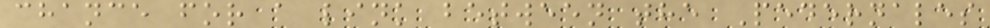chance for a link between the Pedernales
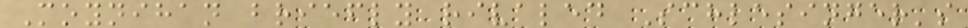Moynihan briefly rivaled Schlesinger's
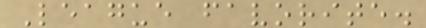League favorite.
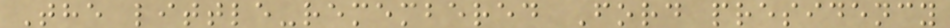The little-remembered Ford presidency
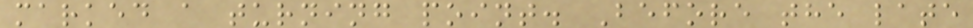marked a turning point. Before the late
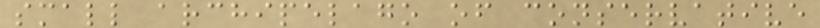small archipelago of conservative
